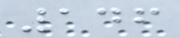146
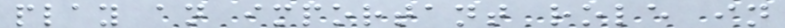play an important role in
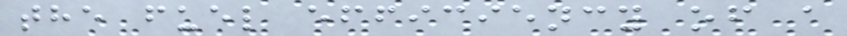the fuel efficiency of a
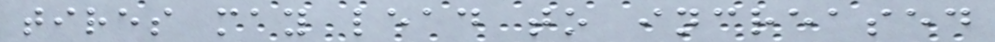tires may lead to increased
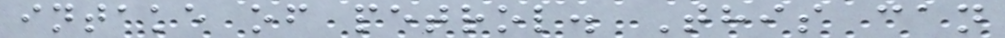intake of petrol. This can
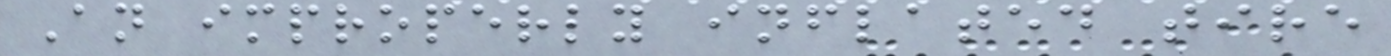An improperly inflated tire
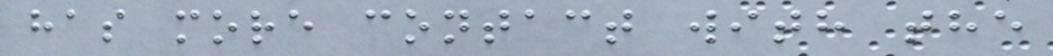has more contact with the
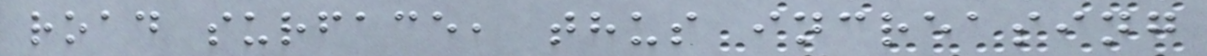road surface, thus increasing
